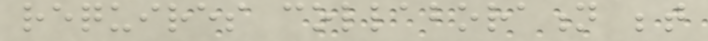requires collaboration between
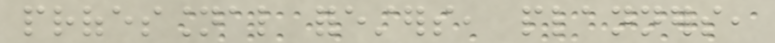professional foresters, planners,
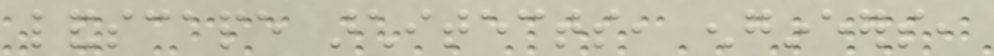landscape architects, engineers,
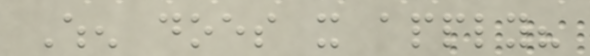When does it apply?
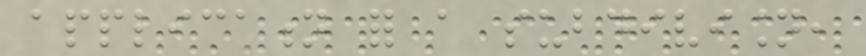application for a subdivision,
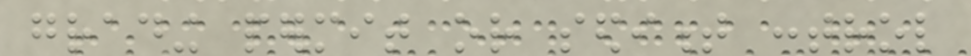grading permit or sediment control
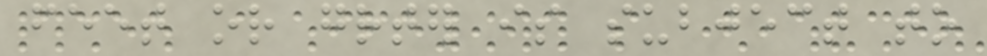feet or greater is subject to
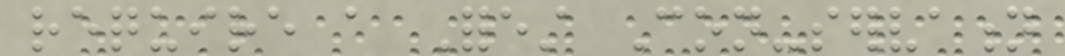require a Forest Con-servation
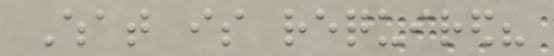What is required?
